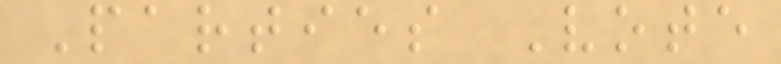Parties Vote
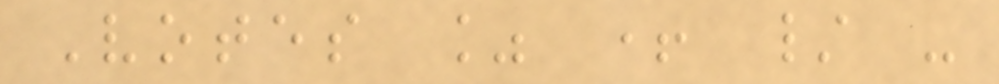Votes % + / -
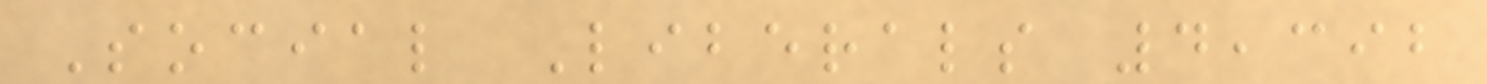Social Liberals 4,392
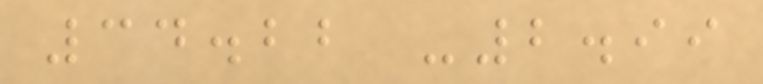34.22 -2.99
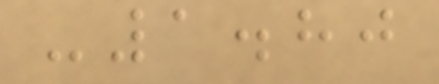-1.80
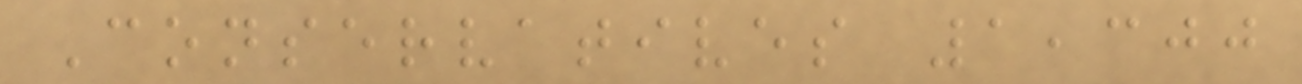Conservatives 1,300
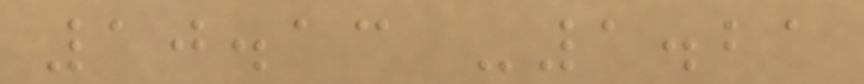10.13 -1.21
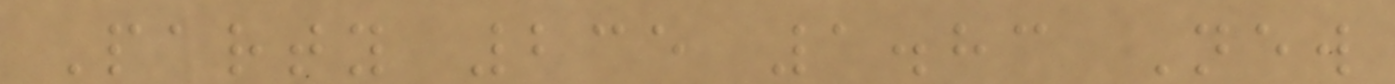Party 235 1.83 New
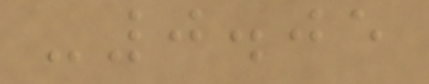-0.05
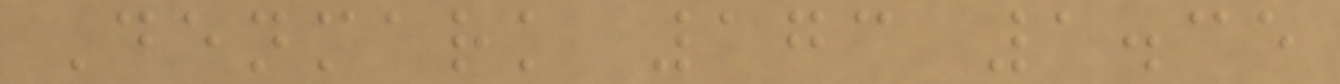Denmark 173 1.35
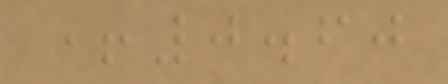+0.60
